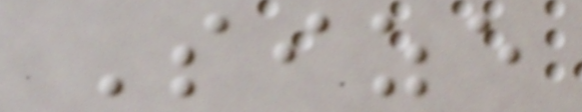Size
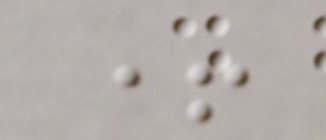+
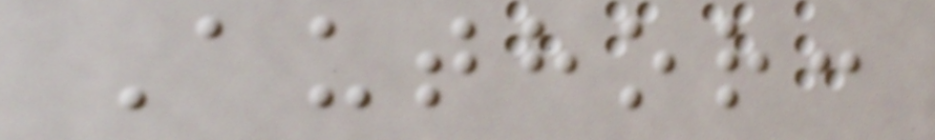Author:
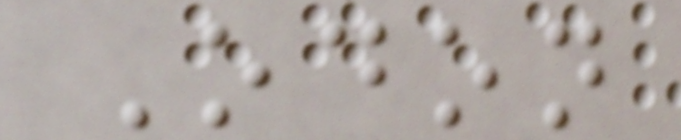Odon
